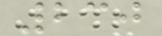230
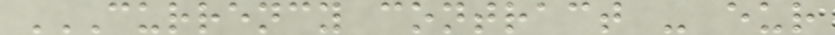CURRENCY CONTRACT - EUR
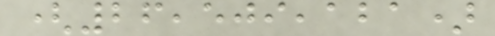(26,509,121)
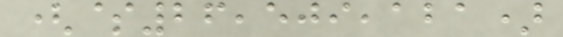($26,509,121)
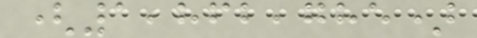(1,862,785)
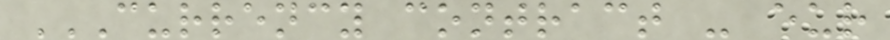CURRENCY CONTRACT - EUR
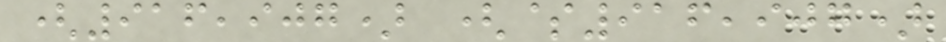(916,907) ($916,907)
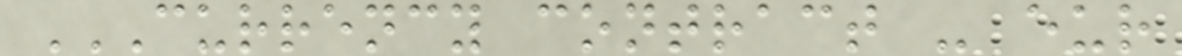CURRENCY CONTRACT - EUR
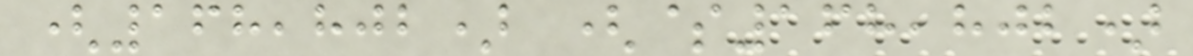(168,802) ($168,802)
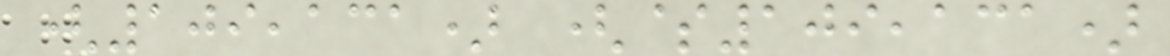(109,131) ($109,131)
